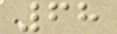68
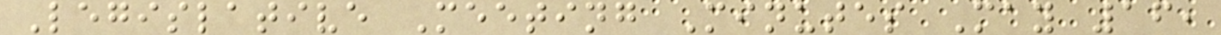Legislative Meeting Minutes May 16,
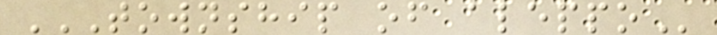TOWNSHIP OF ALEPPO
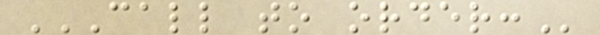CALL TO ORDER:
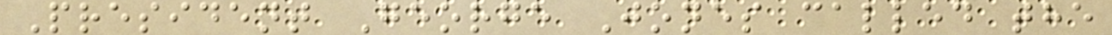President George Jones called the
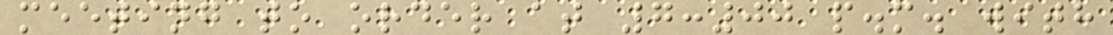meeting to order at 7:00 p.m. with
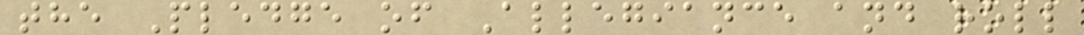the Pledge of Allegiance and roll
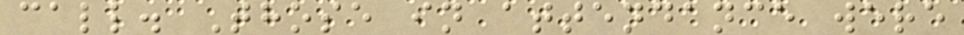call. Those in attendance were
